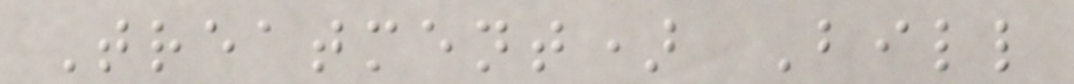Treatment) Bill
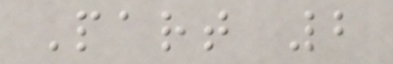Part 2
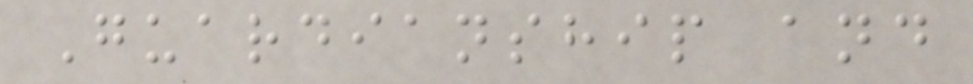Guardianship and
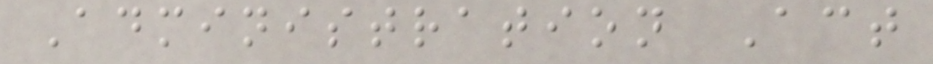Administration Act
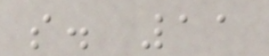s. 11
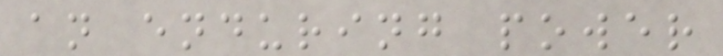an enduring power
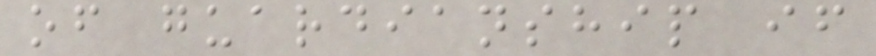of guardianship if
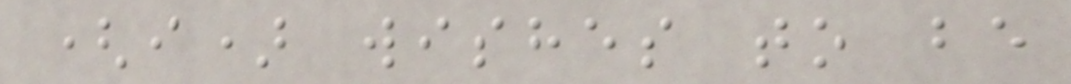(i) wishes to be
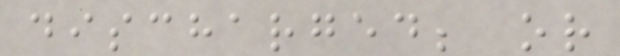discharged; or
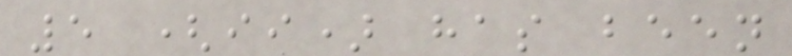5 (ii) has been
